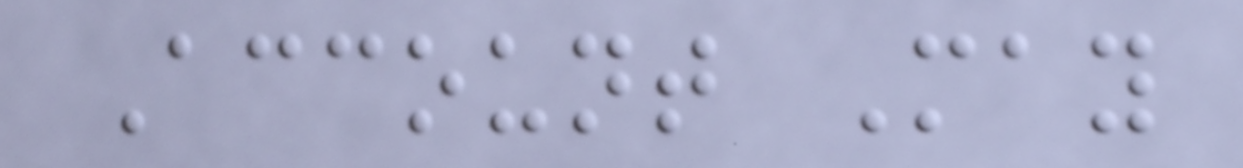Account May
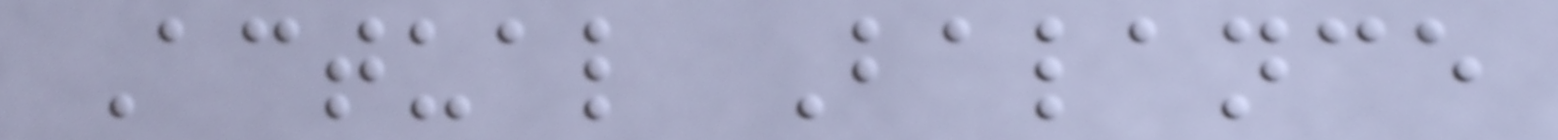Actual Balance
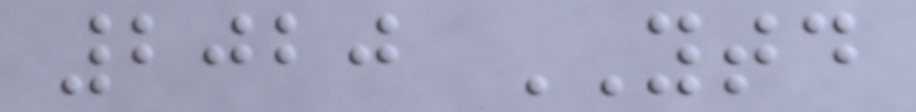2020 YTD
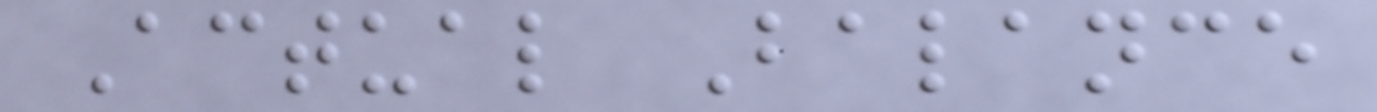Actual Balance
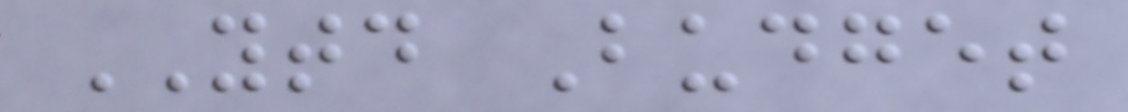YTD Budget
